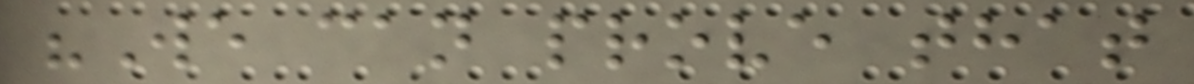"We can prove that
